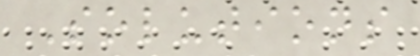Solutions
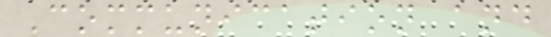Communication and
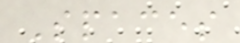Spaces
